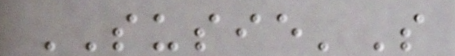SUSIE'S
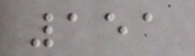151
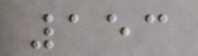153
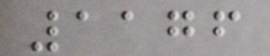1176
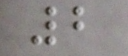2
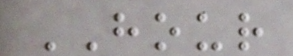HOUR
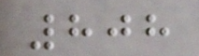808
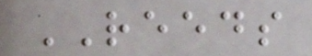REEDS
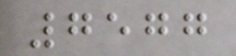7577
